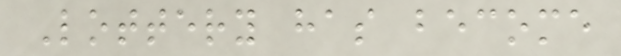Lottery has become
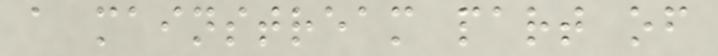a mainstream part of
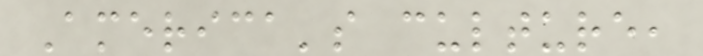America's culture,
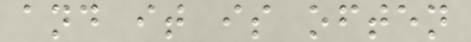and it is often
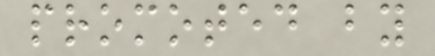promoted by
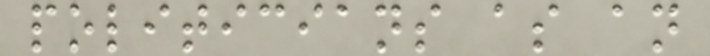politicians as an
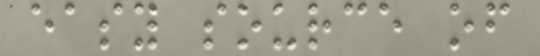easy source of
